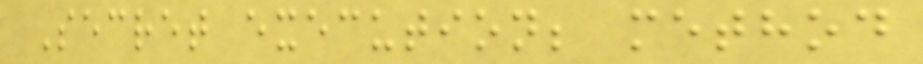Secret execution; method
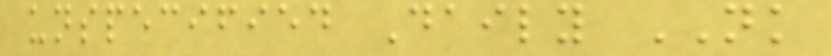unspecified Daily NK
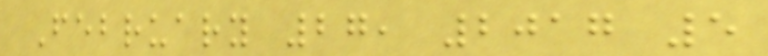February 27, 2017 5
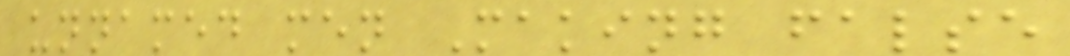unnamed men Making false
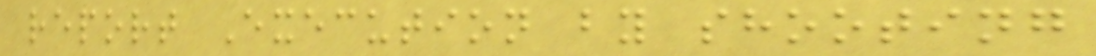report Execution by shooting
